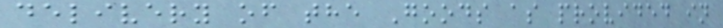delivery of the Goods as provided in
